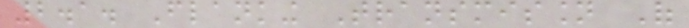2.1. Flanking Transmission Of
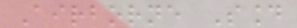Airborne Sound
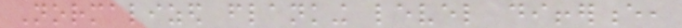Normalized flanking level difference,
